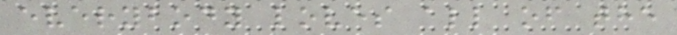everybody loves all of the
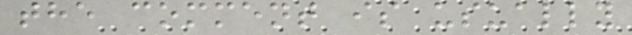the comment is usually
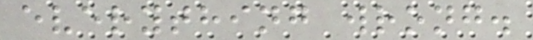everything wrong.
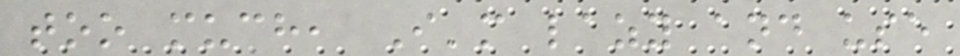too much, I'm lazy and use
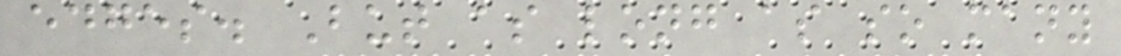edges. But as long as so many
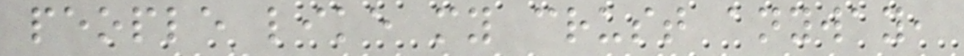people like my crust anyway,
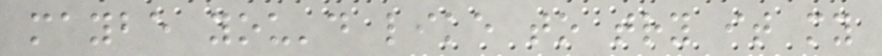maybe you'd like to try it my
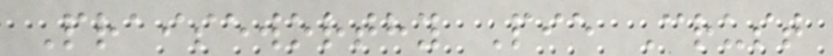Praiseworthy Pie Crust
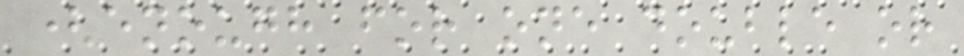(enough for one double or
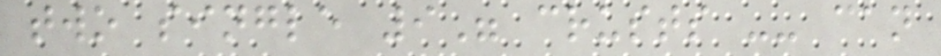two single 9" crusts -- can
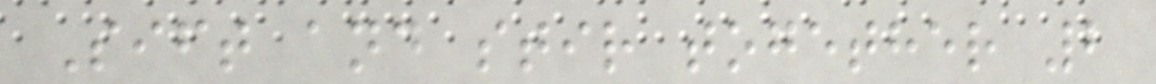Sift and stir together 2
